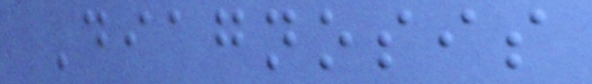Diagnosis
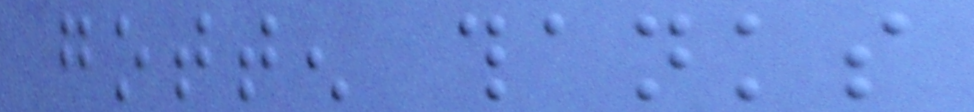gotten thanks
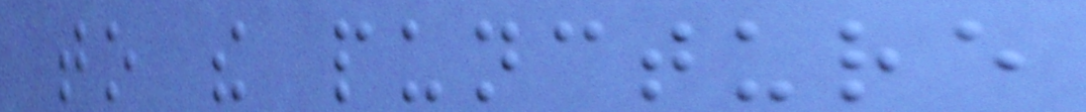to the puncture
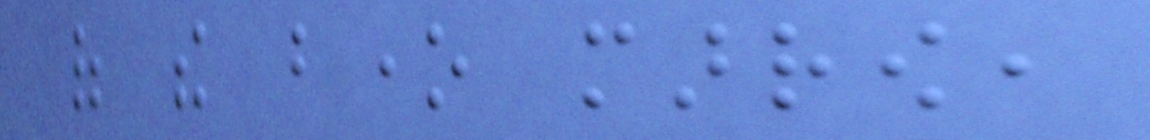of the bone marrow,
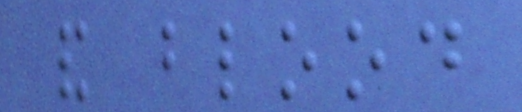and blood
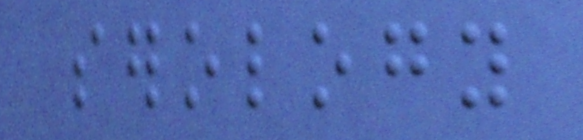serology
